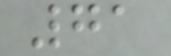71
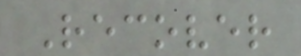Recover
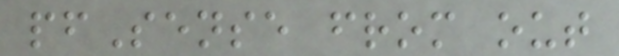pfSense from out
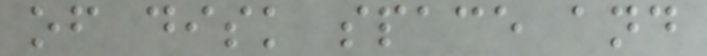of disk space and
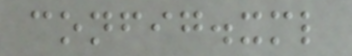config.xml
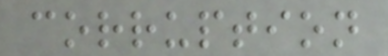corruption
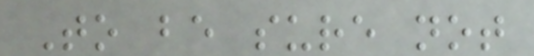To be sure not
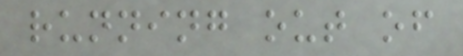running out of
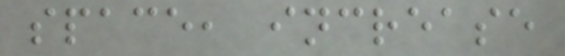space, increase
